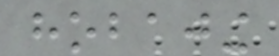hobajing
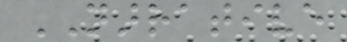NARRATIVE
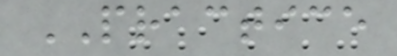PRACTICE
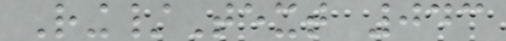Ring/Text 043
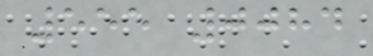555 0084
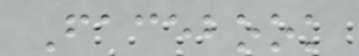Facebook
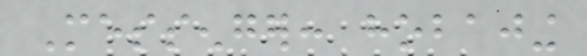Messenger: hobajing
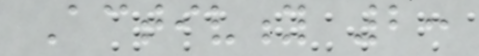Activity 2:
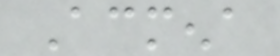Acmena
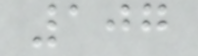107
